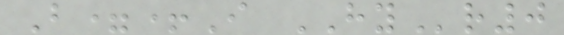B=+I HYr0
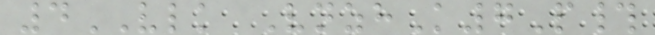4VLK VnzhK7P#
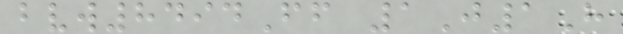bvw8494Ff 1J1H
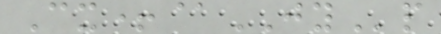Cx+@JYp
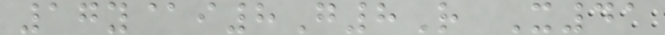17y@i8G8R X41
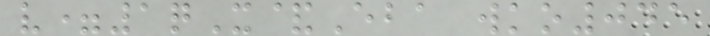v=1qX&Eba wko045
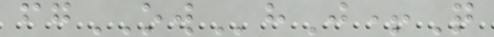fgOWhJ+Q
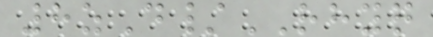8zD/RHYQ
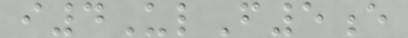i4UlF5e
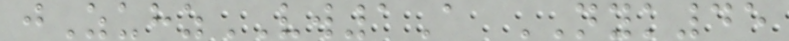jZuhzVW1A NYK45
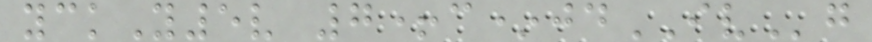yckY5v 7+c*jdIVg
